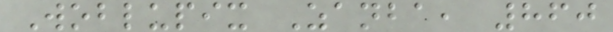Woblupix Zanba, 860
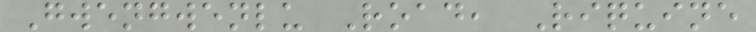Gwengwenlu Road, Riquine
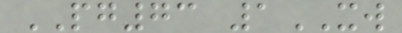PG73 1XW
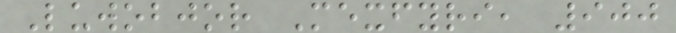Luwobjor Mexfyri, 900
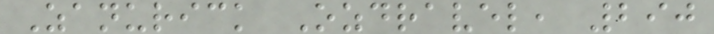Zanurick Ozdravel, 290
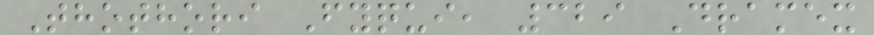Thothori Fyqui, 329 Dramex
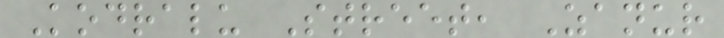Kodralu Street, Zanur
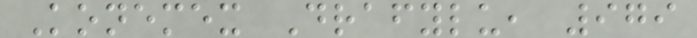Konemex Drafylu, 979
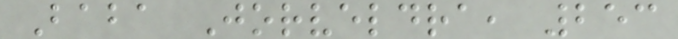Baba Jorveldra, 253
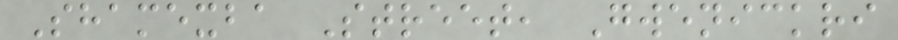Shamexba Street, Gwenickri
